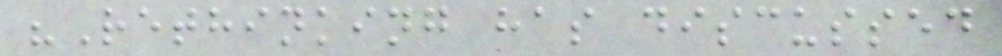"Rethinking has discussed
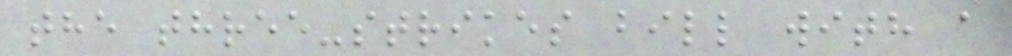the three-strikes bill with a
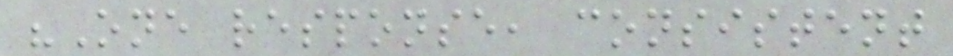"One response, consistent
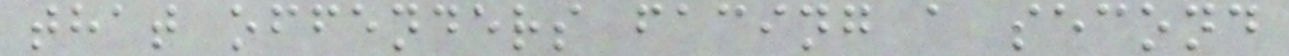that offenders facing a second
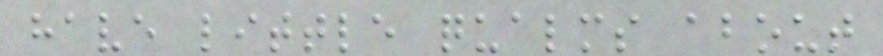have little qualms about
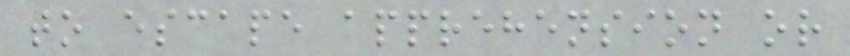to escape apprehension or
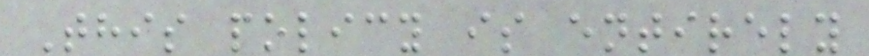This policy is entirely
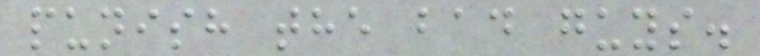punish the bad guys.
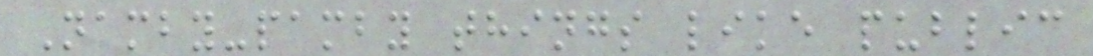Namby-pamby things like public
